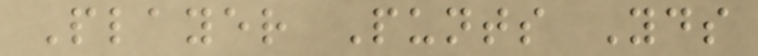Player Punts Yds
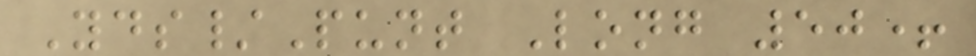Yds/Punt Long 50+
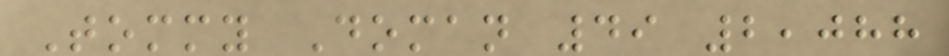Tommy Doman 49 2,088
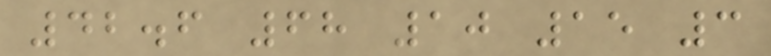42.6 68 10 15 3
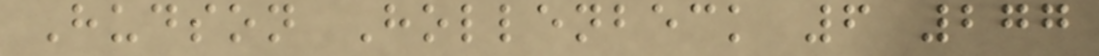Hudson Hollenbeck 6 277
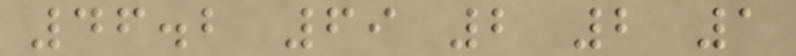46.2 69 2 2 1
